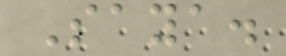Saya.
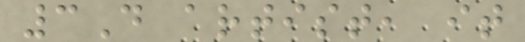3D artist, it
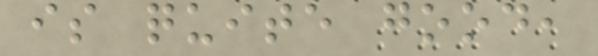is quite good,
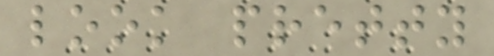look pretty
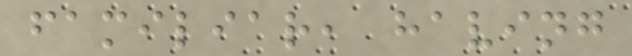familiar, having
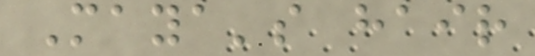Maya's hair
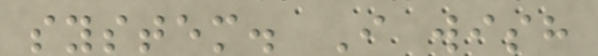system. I wish
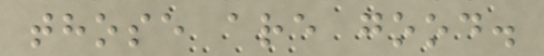those are good.
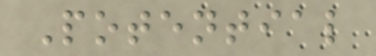Potential
